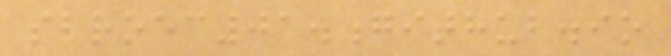sbroec01.github.io
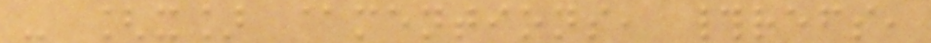- [x] @mentions, #refs,
